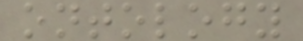ontology
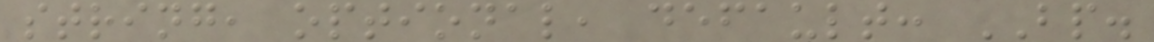string, optional, default: BP.
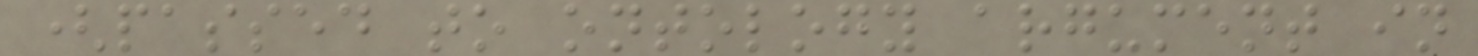(passed to ontology argument in
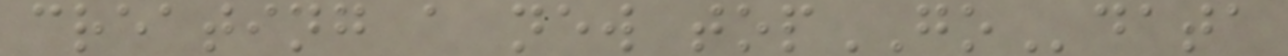creating a new topGOdata
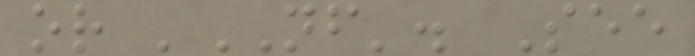or 'NF'. See
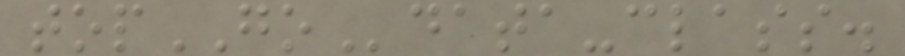topGOdata-class.
